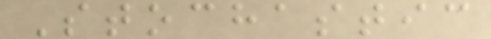Stochastic
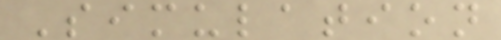Simulation
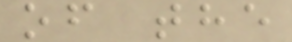of the
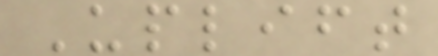Uplift
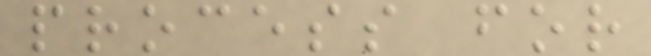process for
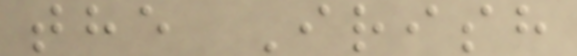the Irish
